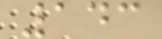143
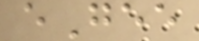eGee
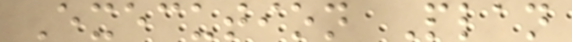Execution Plan
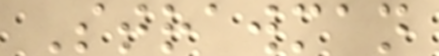Strawman
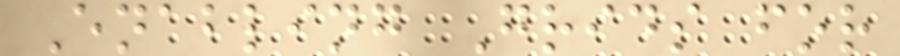Enabling Grids for
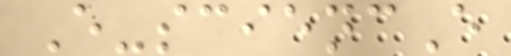E-sciencE
